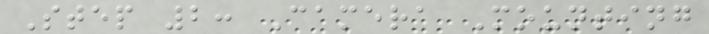Step 2: Camera Mounting
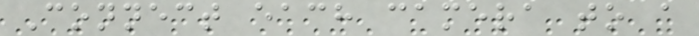Connect each camera to a
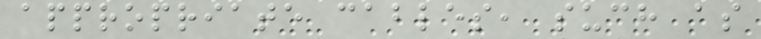appropriate cables, such as
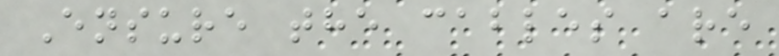Ensure the cables are
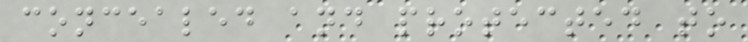concealed and protected to
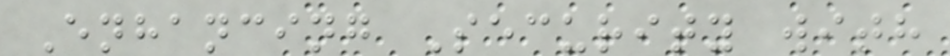Enhancing Security with
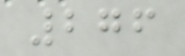276
